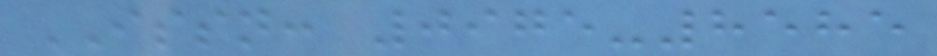ISSN: 0975-8585
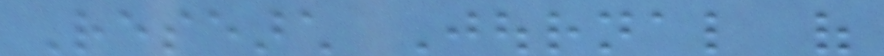Research Journal of
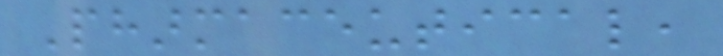Pharmaceutical,
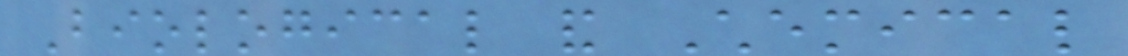Biological and Chemical
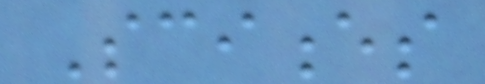Sciences
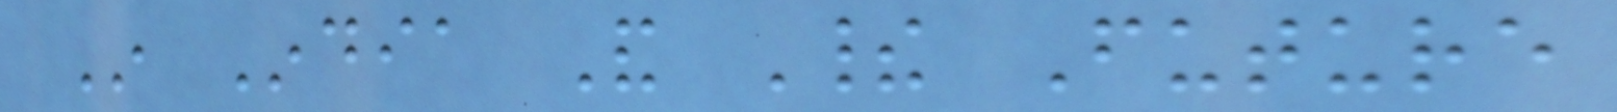In India And Their Future
